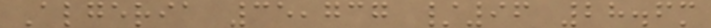Algeria 35,737 /96 28.6m
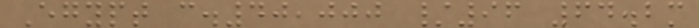Egypt c.40,000 /96 64.2m
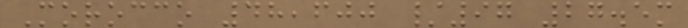Morocco 48,600 /97 27.5m
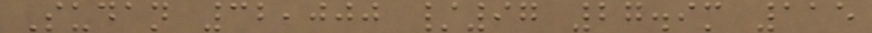Sudan 32,000 /97 27.9m 115
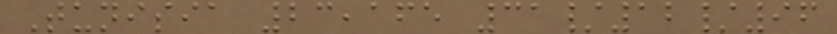Tunisia 23,165 31/12/96
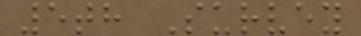5th Survey
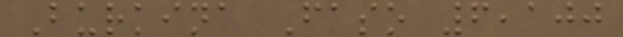Burkina Faso 6,100
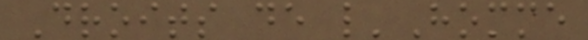Droits de l'Homme
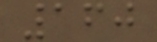160
